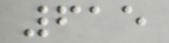615
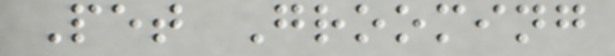Pet Grooming
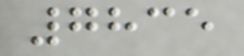7835
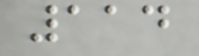114
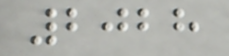2028
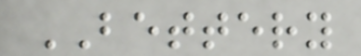BETTERY
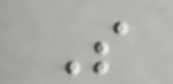S
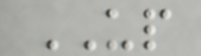UP
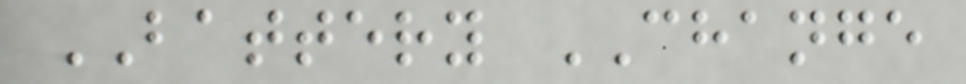BATTERY CHANGE
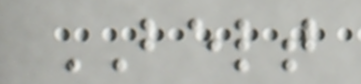BELT
